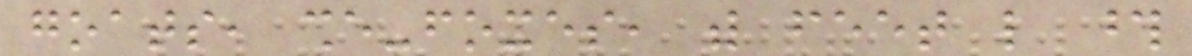goats, she-foxes, with feet like those
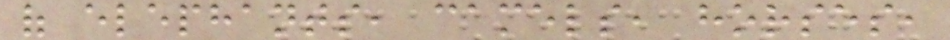of elephants, camels, horses,
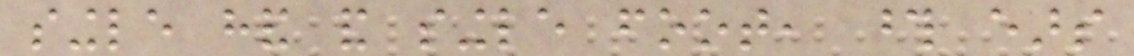single hand and single foot, those ears
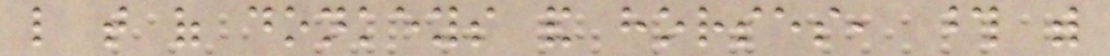like that of donkeys and horses, those with
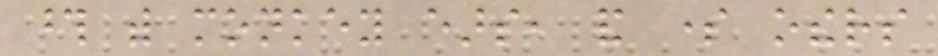those with monkey ears, and some others
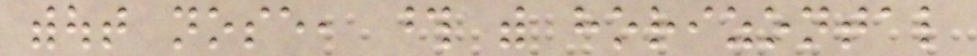without nose, those with horizontal
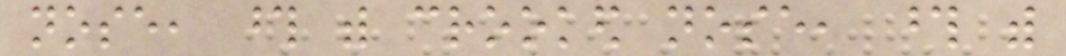nose, those with crooked nose, those with
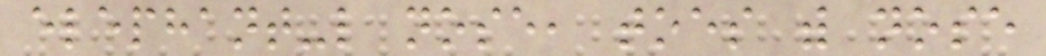elephant-like nose, toes with nose
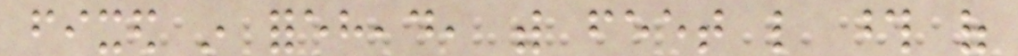fixed in forehead, with feet like those of
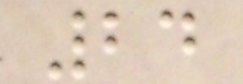24
